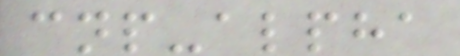cnp-alpha
